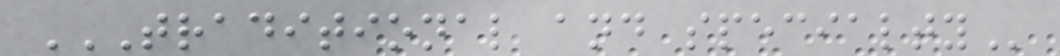TRADITIONAL AND SPECIALTY
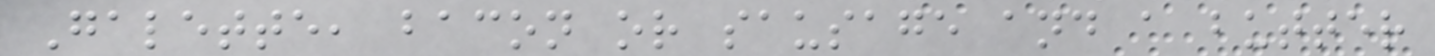Galette, bacon or sausage and a butter
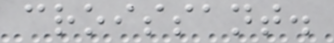croissant.
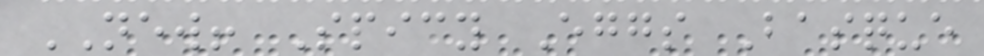NEW! Spicy Eggs Basque
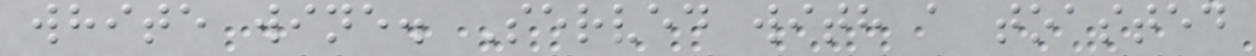white wine. Served with a toasted
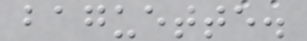baguette.
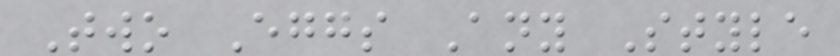Two Eggs Any Style
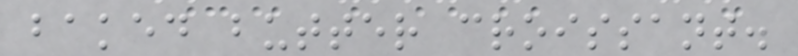baked butter croissant.
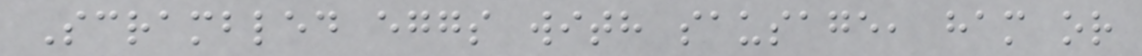Scrambled eggs with sausage, ham or
